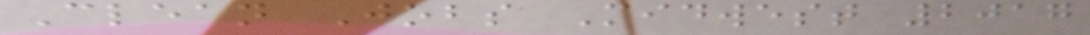Clean Jobs Midwest 2017
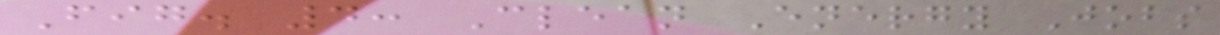Fig. 4: Clean Energy Jobs
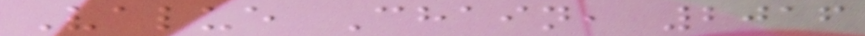Value Chain, 2016
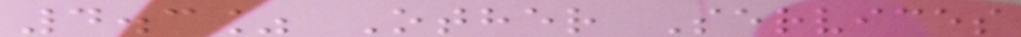4.3% Other Services
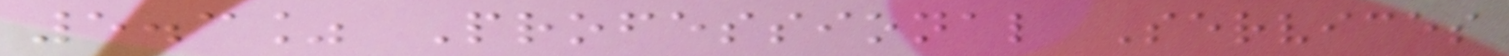5.3% Professional Services
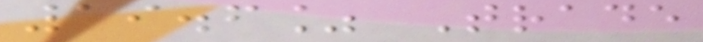19.6% Trade
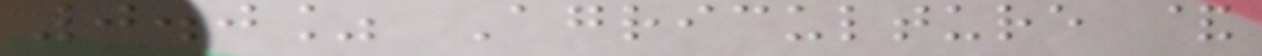0.0% Agriculture &
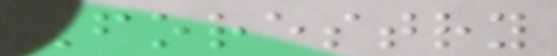Forestry
